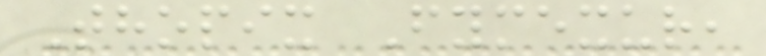Thopix Fymexur,
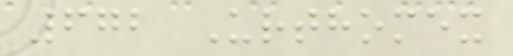672 Urthomex
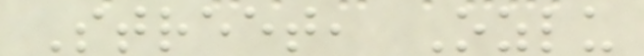Street, Ozlu
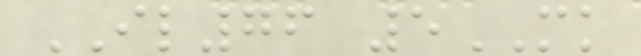IL76 5MK
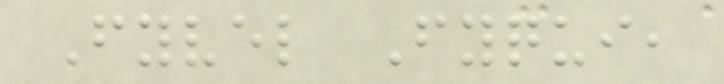Fyvel Fyqui,
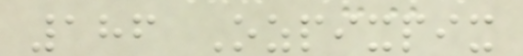186 Ozpixpix
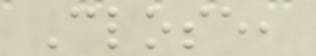Close,
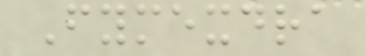Fymexdra
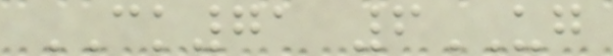CK71 6UG
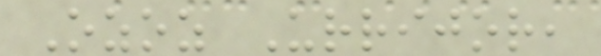Ozoz Urrijor,
